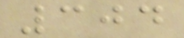304
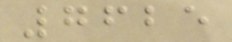7625
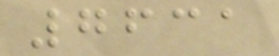7631
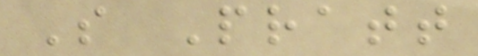S Pratt
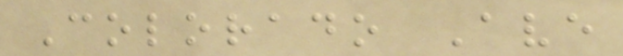Colorado Ave
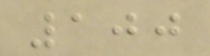100
